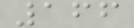166
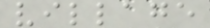village
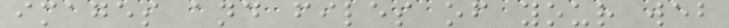images and files of your web
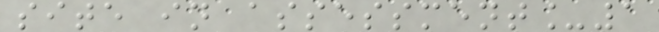site in assessment_1
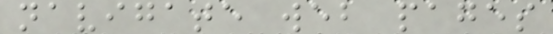navigate web pages
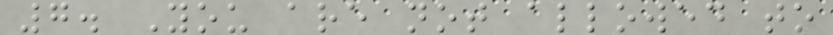7. You are not allowed to
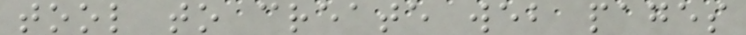tool to create web pages
